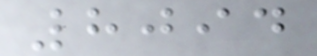8094
